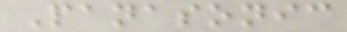Panasonic
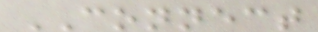CONNECT
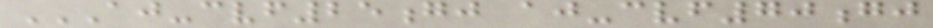AJ-CVF25GJ AJ-CVF70GJ
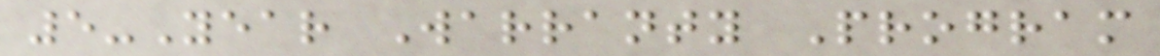5-Year Warranty Program
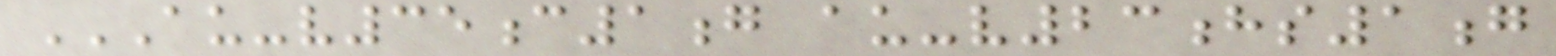AU-V35C1G AU-V23HS1G
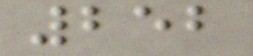252
